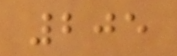205
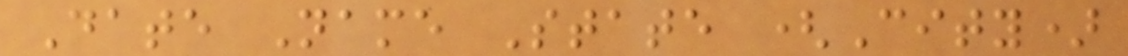Date Name State (City)
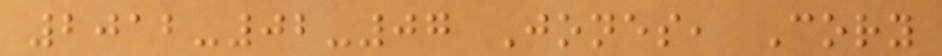2012-02-07 Jones, Cory
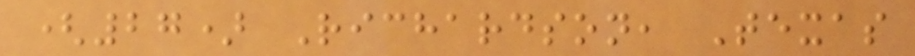(27) Richardson, Texas
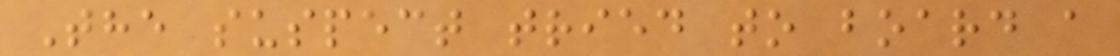The suspect tried to board a
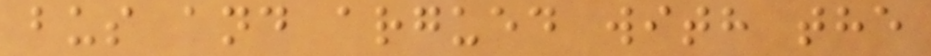bus and argued with the
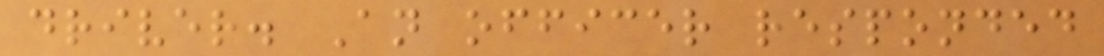driver. An officer responded
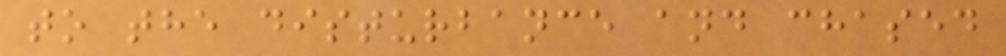to the disturbance and chased
